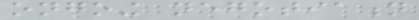ongoing negotiation
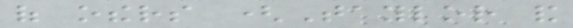of others (Taylor and
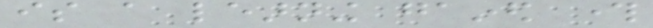is a learning gained through
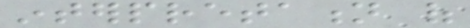interpretation of
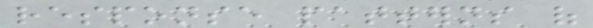response patterns of
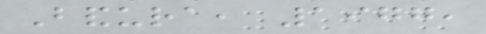Bandura, 1977,
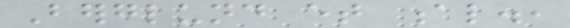Berglund et al.,
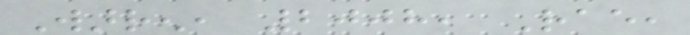Warren, 2008, Rae,
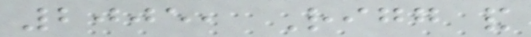2005, Rigg and
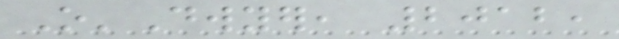O'Dwyer, 2012,
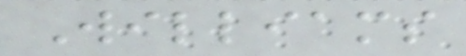Williams
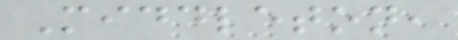Middleton,
